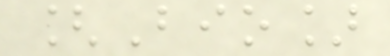[Bio]
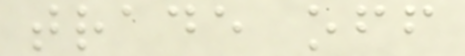trade off
